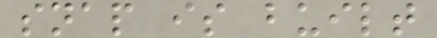snap is built
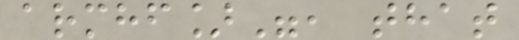armhf]", that
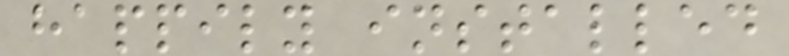happily installed
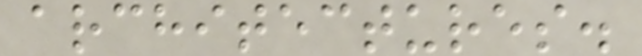architectures.
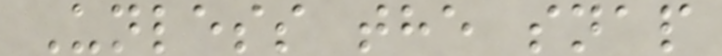Unless the snap
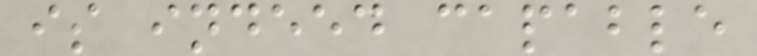is indeed capable
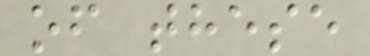of these
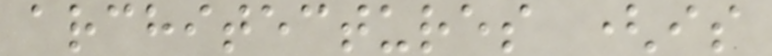architectures (is
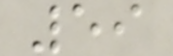59
